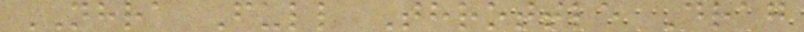NHRA Full Throttle Drag
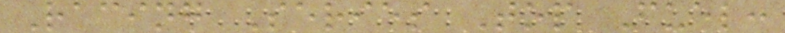Racing Series Top Fuel:
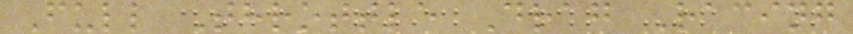Full Throttle Drag Racing
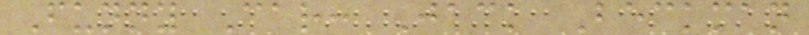Funny Car: Jack Beckman
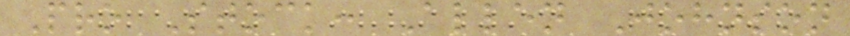Pro Stock: Allen Johnson
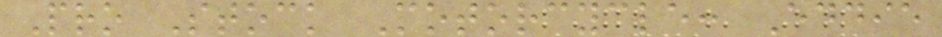Pro Stock Motorcycle: Eddie
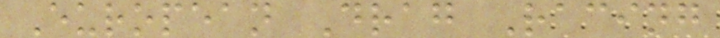European Drag Racing
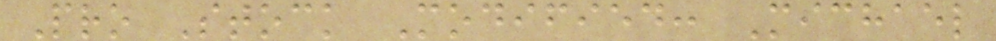Pro Stock Modified: Michael
